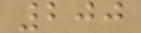200
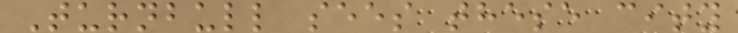Turnbull sees these city
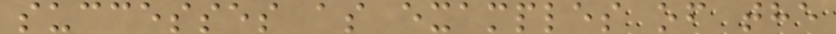successes as examples of the
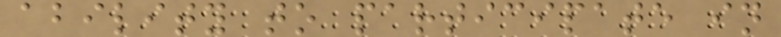ability to participate in
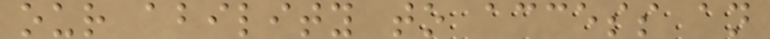our ability to access an
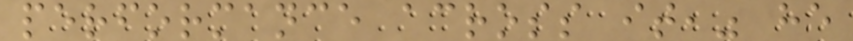performance across it," he
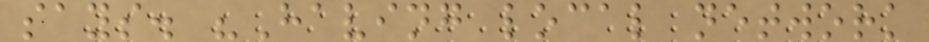says. "Having local network
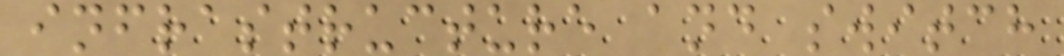infrastructure and switch
